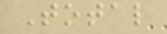Total
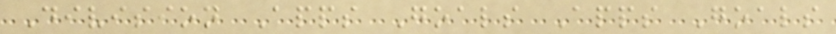Division Apps Goals Apps Goals
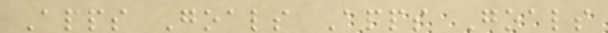Apps Goals Apps Goals
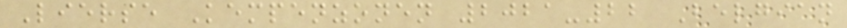Lierse Kempenzonen 2021-22 Belgian
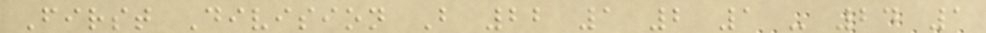First Division B 22 1 2 1 - 24 1
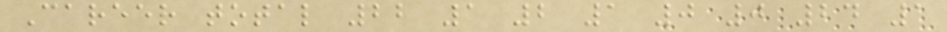Career total 22 1 2 1 0 0 24 1
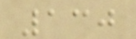130
